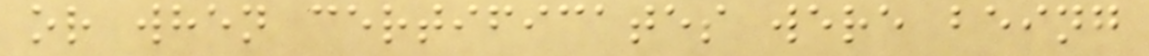or when certificates were being
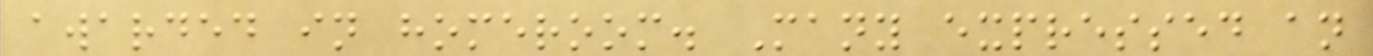awarded in homeroom. Many expressed an
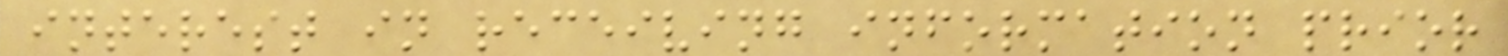interest in receiving information prior
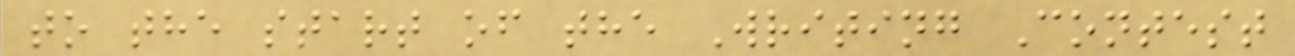to the start of the Writing Contest
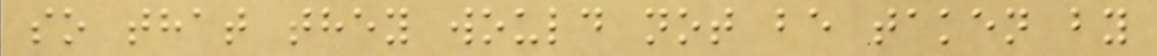so that they would not be taken by
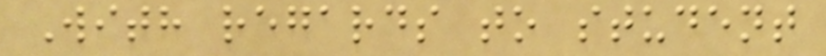With regards to student
